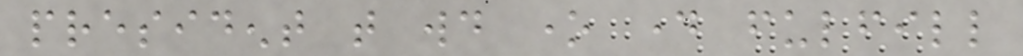president that would one day fulfill
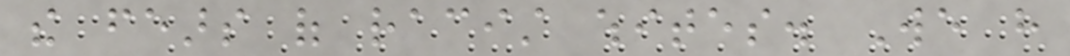the fears of racist whites. We have
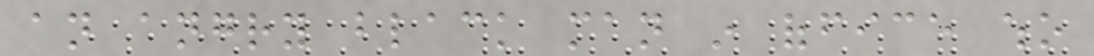an angry black man in office who
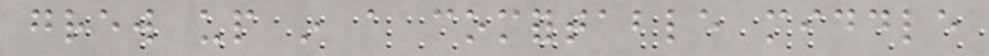grew up in a comfortable middle
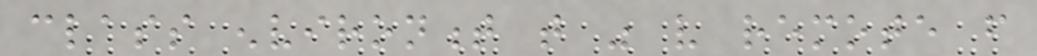class environment that was very remote from
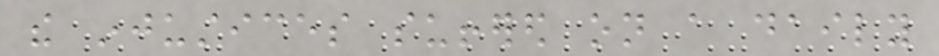the injustices suffered on a daily
